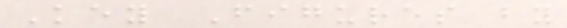Key Figures by
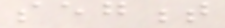segment
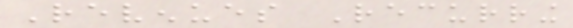Revenues Recurring
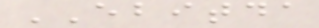EBITDA
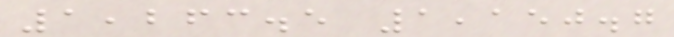1,263.5 1,150.7
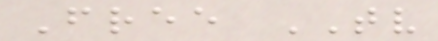Free TV
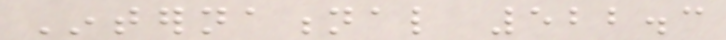International 522.3
